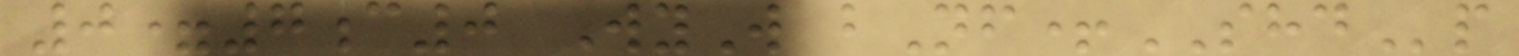0=7c0 WyW bNf+SHDp
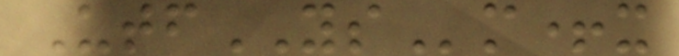UtfYSm+x
